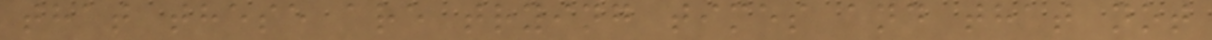that these are trying times and that not
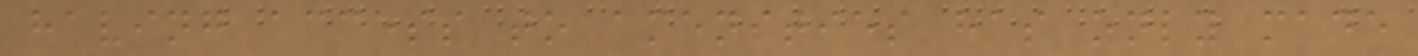having access to amenities has only made
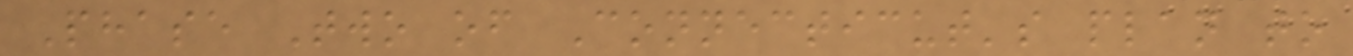Phase Two of Connecticut's plan to
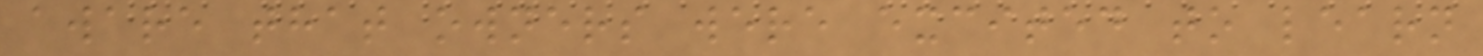aware that owners were excited to learn
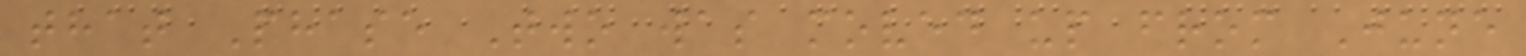that Phase Two was moved up from June
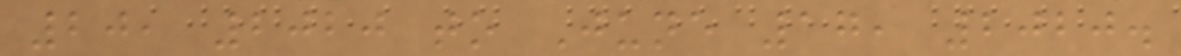20, 2020 to June 17, 2020.
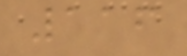116
